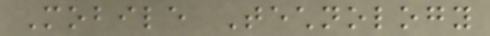Mobile Technology
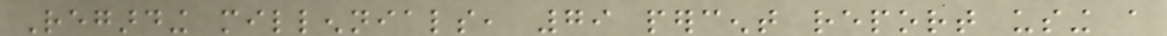Regarding millennials, 79 percent report using a
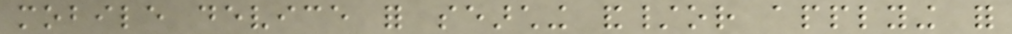mobile device for searching and/or applying for
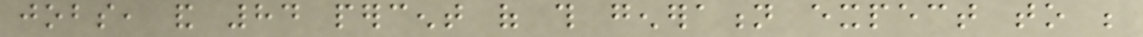jobs, and 84 percent of this generation expect to be
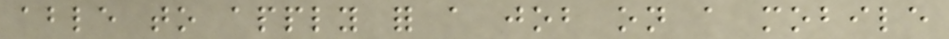able to apply for a job on a mobile
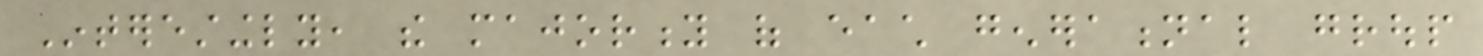Interestingly, the majority of each generational group
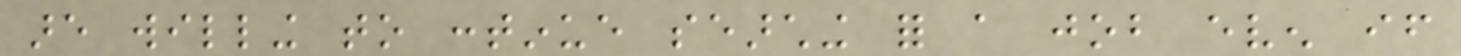are willing to continue searching for a job even if
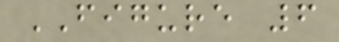FIGURE 6
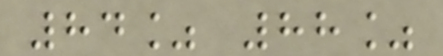84% 88%
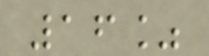16%
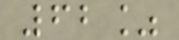62%
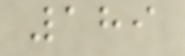189
